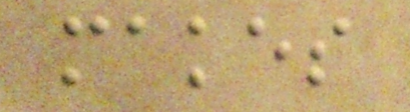makes
